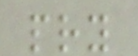pry
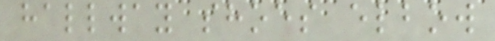hallway shoes elbow
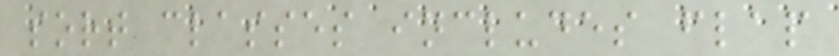sort classes includes flap
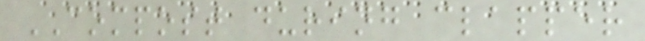COMPOST during clapper
